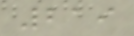219
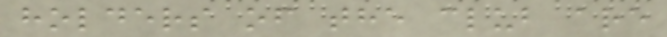holders of the club are
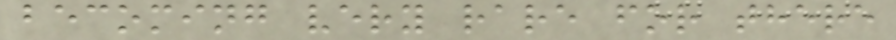becoming very rare for there
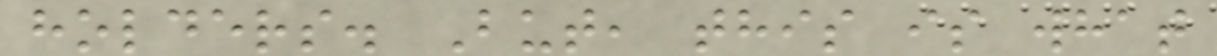holders. But, this is what
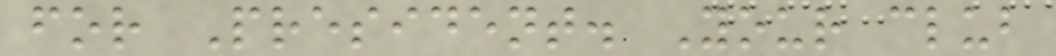for President. Your club
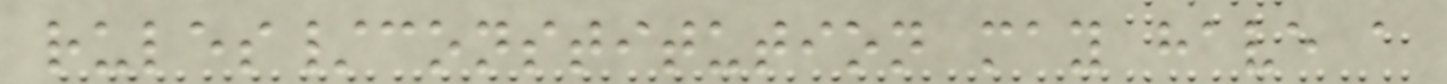rules/constitution may have a
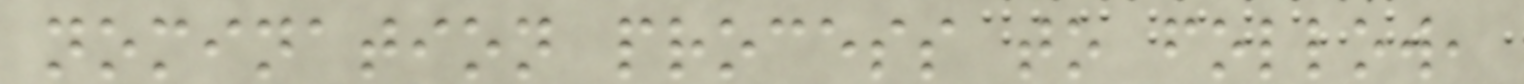nomination process to follow,
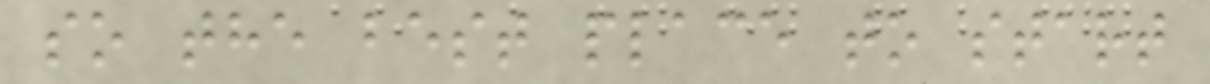so the best place to start
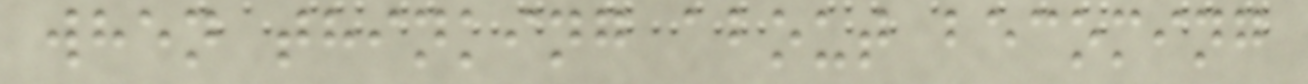when thinking about becoming
